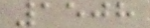1508
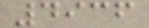4936
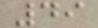49
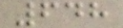648
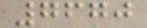7670
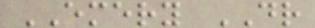EMERY DR
